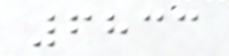6833
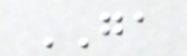GA
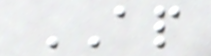AP
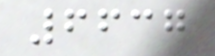6637
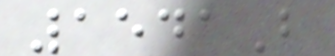1541B
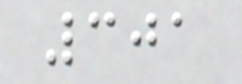301
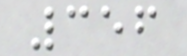356
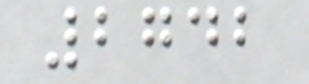2742
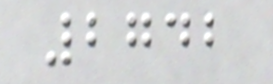2742
